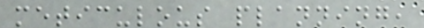meticulous planning,
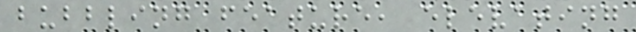bubbling feature, elevating
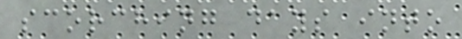scorching days into
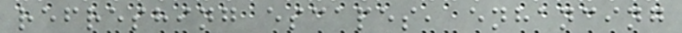refreshing escapes, enhancing
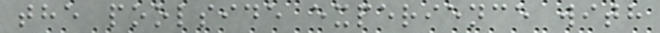the poolside experience with
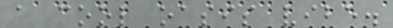a cool oasis vibe.
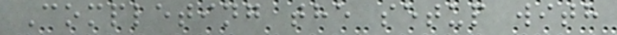Completing the setup with
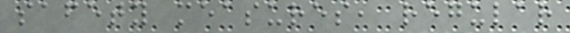safety measures, regular
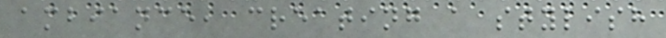ambiance, creating a stylish
